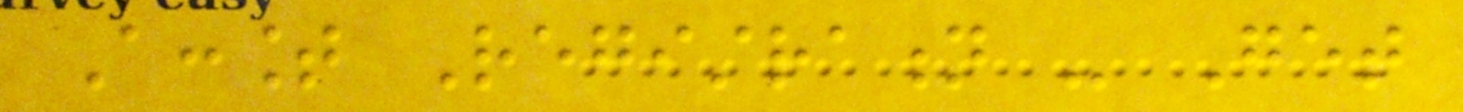Account Registration - Get
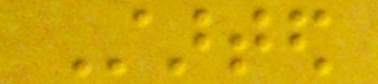Started
